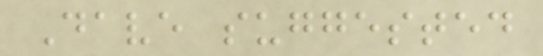Dave suggested
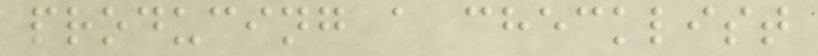producing a checklist
